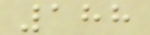188
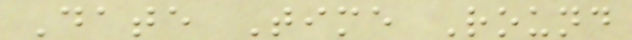Date Time Round
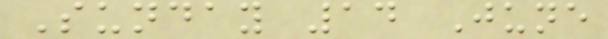Sunday 14 June
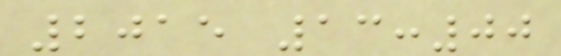2015 13:00
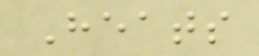Heats
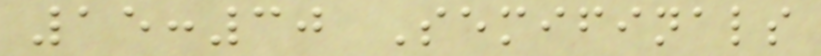15:30 Semifinals
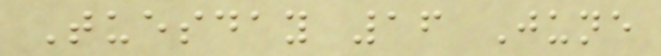Tuesday 16 June
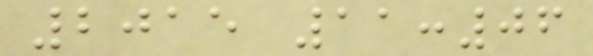2015 11:06
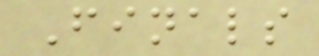Finals
